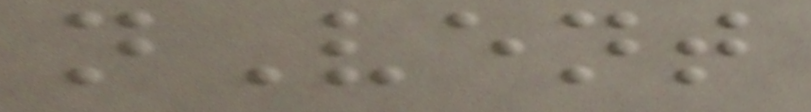nVent
